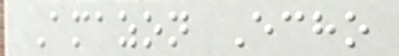Amazon Echo
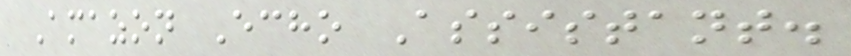Amazon Echo Assistant.
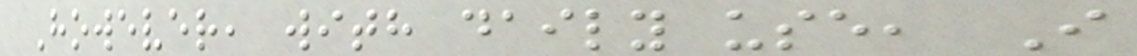However, with daily use, I
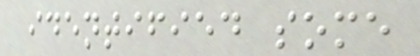identified some
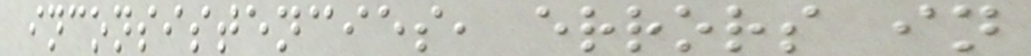inconsistencies, errors in
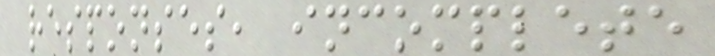responses, incomplete
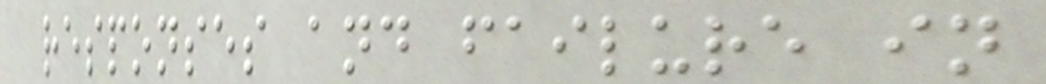responses and failure in
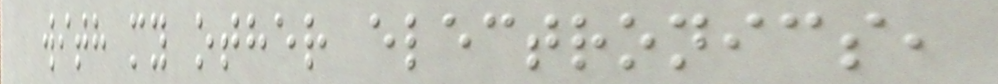with my other electronics,
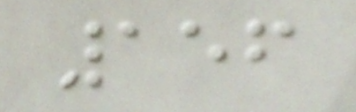156
